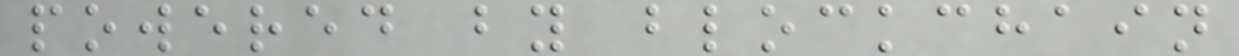powered by blockchain
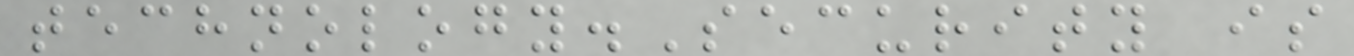technology.Security is
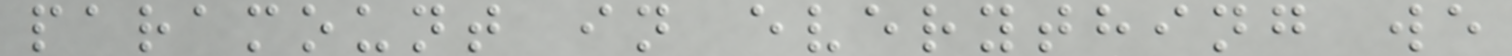paramount in everything we
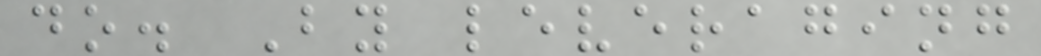do. By leveraging
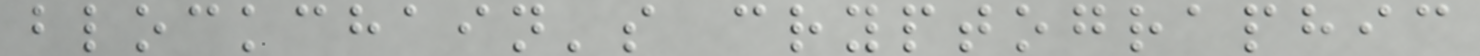blockchain's cryptographic
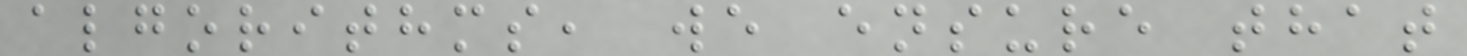algorithms, we ensure that
